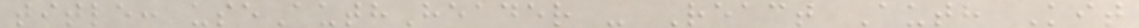title: useAuthHeader - React Auth Kit
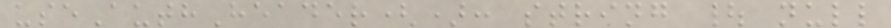useAuthHeader(): string | null
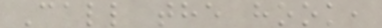Call the hook,
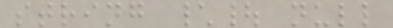string \| null
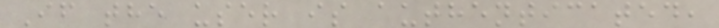If the user is authenticated,
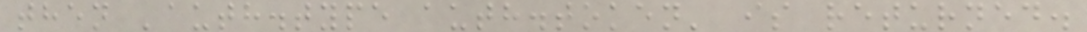then 'auth.type auth.token' is returned.
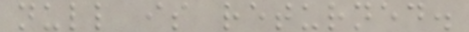null is returned.
